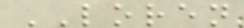LOREN
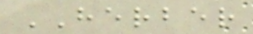HERBER
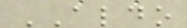ALDO
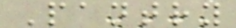Pantry
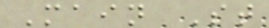Main St
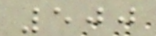500
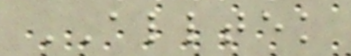ALLTEK
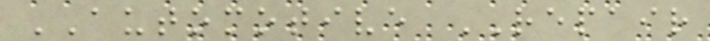AUTOMOTIVE REPAIR
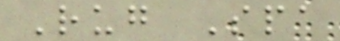Rug Spa
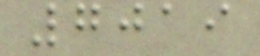7019
